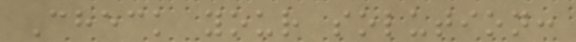Check your solution:
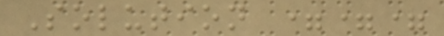Solution ===
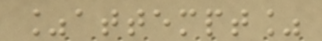%attempt%
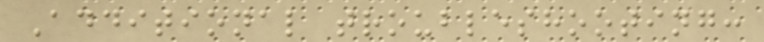Additional troubleshooting:
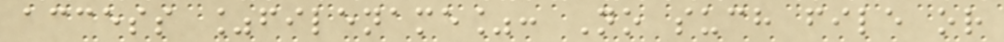access %filename%: No such file or
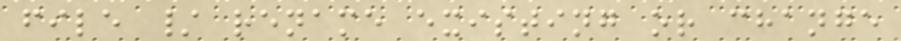file / rename existing or change
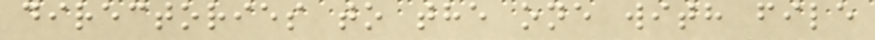directories to the one with file
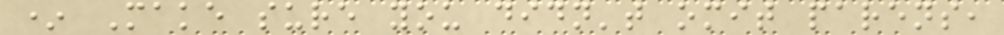* Make sure you didn't omit parens,
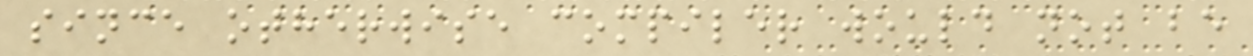since otherwise compiler would not be
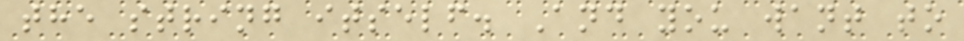the string itself. And you want to
